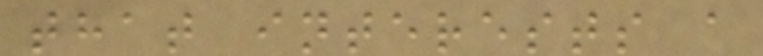that interests a
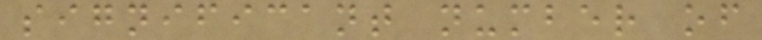significant number of
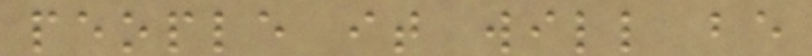people it will be
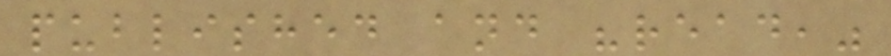published and "read,"
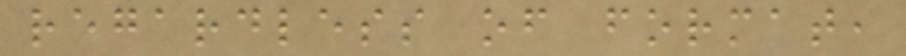regardless of format,
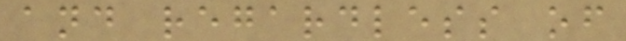and regardless of
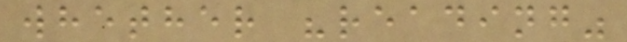whether "reading"
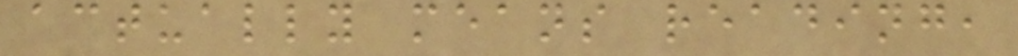actually means reading,
